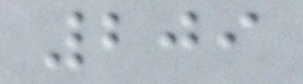209
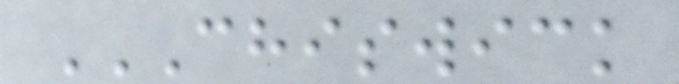CHISWICK
